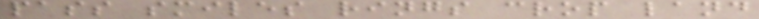pass smiles rings crop land
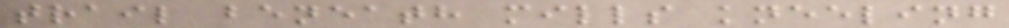trail beneath mills kneeling
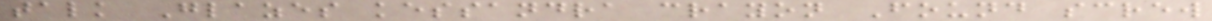talk Glazes kessandra crayon Found screw
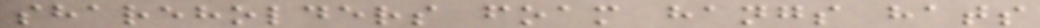shareholders foam hangs hats
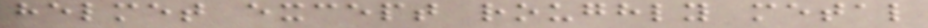helmet except roughly metal
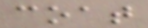coat
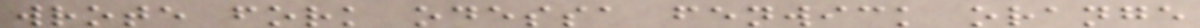wrote fork odessa fenwick orange
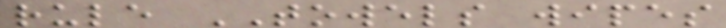rule TOWELS wipes
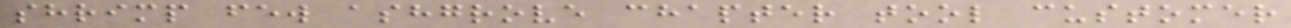shrimp few ashgrove chapter tool customer
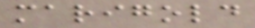marigold
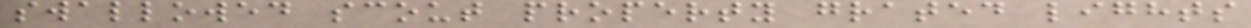swallowed scout property grated lights
